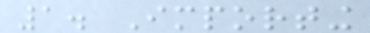1. Importing
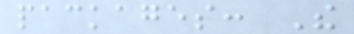packages: The
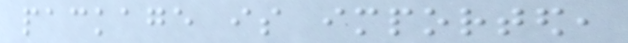package is imported,
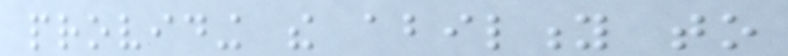providing the ability to
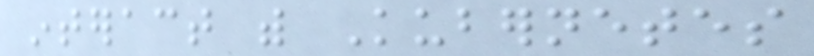interact with Kubernetes
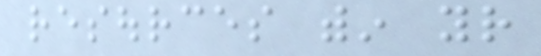resources within your
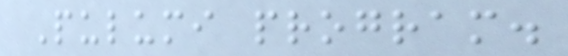Pulumi program.
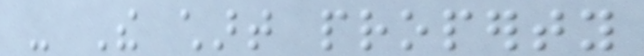- The chart property
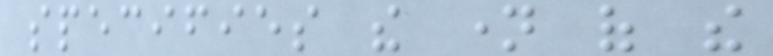specifies the name of the
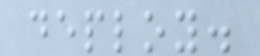deploy.
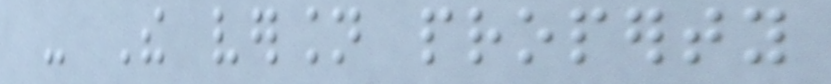- The version property
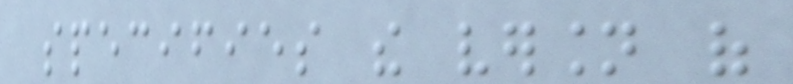specifies the version of
